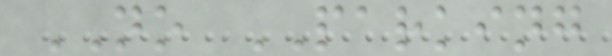NO PARKING
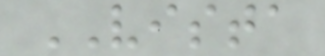VISTA
